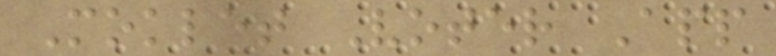Moklet Voter App
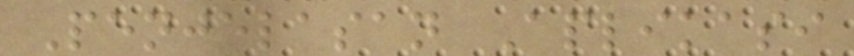Penjelasan Aplikasi
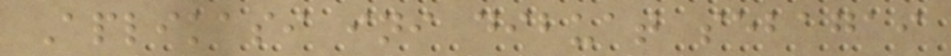Aplikasi ini dibuat sebagai
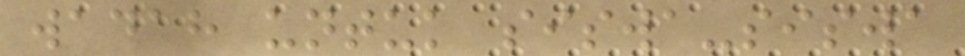wadah untuk siswa-siswa
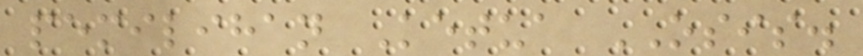pemilihan Ketua OSIS.
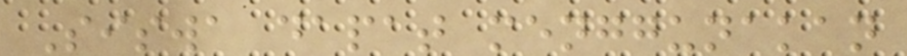Siswa dapat menggunakan
